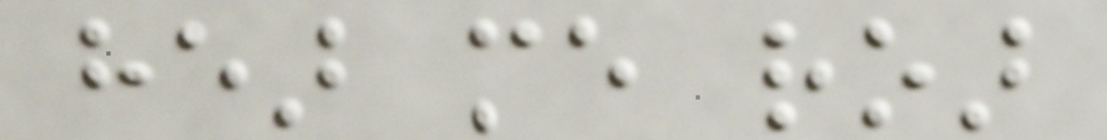hear me roar
